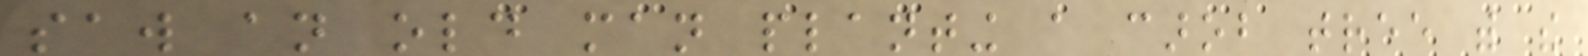saw an old man planting a carob tree with the
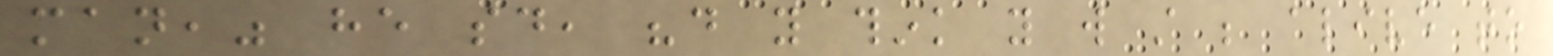man," he said, "do you think you will still be alive to
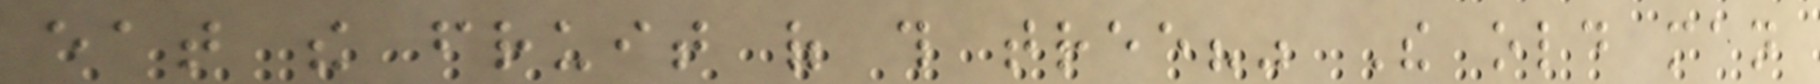eat the fruit of this tree?" The old man
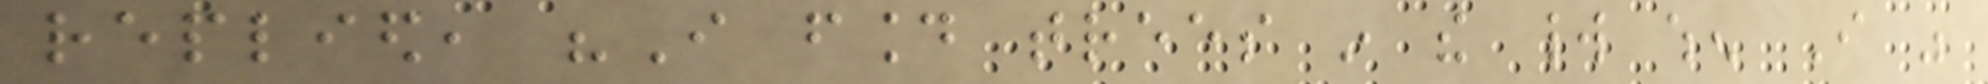replied, "I found trees in the world when I was
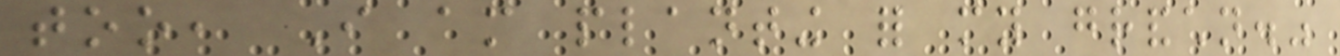too, I am planting for my grandchildren."
